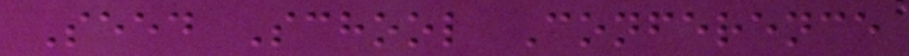Seed School Conference
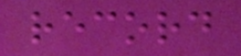record
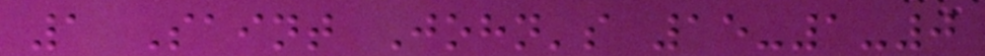1 Saint John's 15-1-0
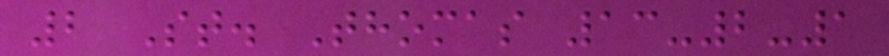2 St. Thomas 13-2-1
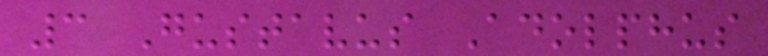3 Gustavus Adolphus
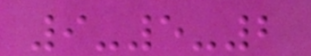9-5-2
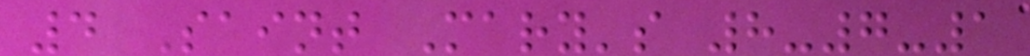4 Saint Mary's 8-7-1
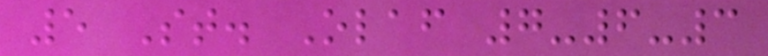5 St. Olaf 7-6-3
